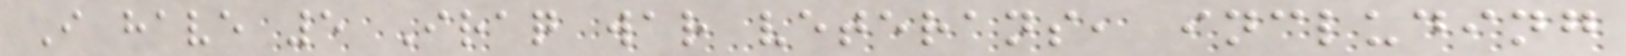I have 5 Iraq war veterans, including
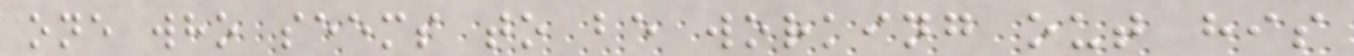one who seems to be working out his
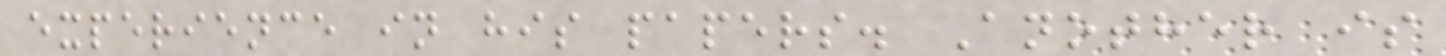experience in his papers. Another is
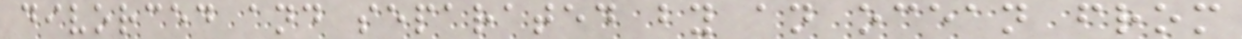divorced and separated by an ocean from
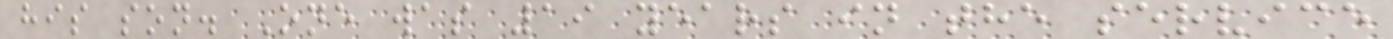his son. One was 19 years in the service
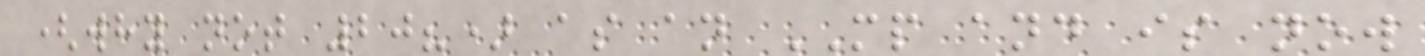(why not 20?) as an MP and is now
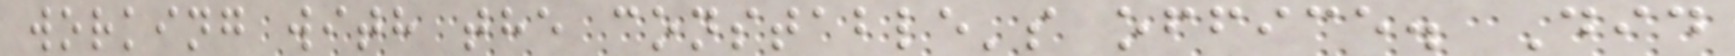working with the constable's office. Did
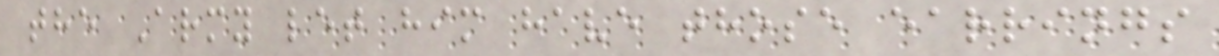the Army let him have those earrings
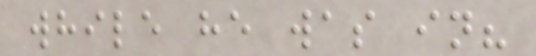while he was in?
